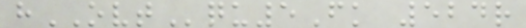hOVTqu5Fk 524r
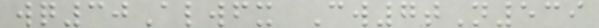wq30Alwfx Cw7tN539
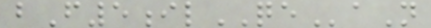bF5ilQEaN
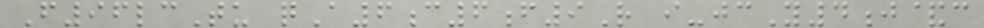F96lcTu qA6c6f9R i-jcY4j&c
